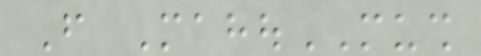From MahouMUSH
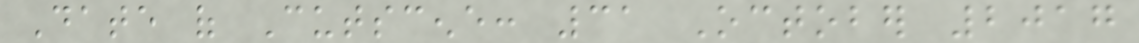Date of Cutscene: 31 October 2017
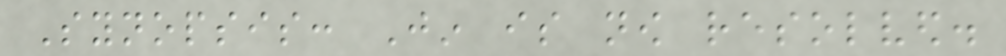Synopsis: Jin is now resolved.
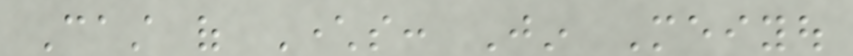Cast of Characters: Jin Meiyou
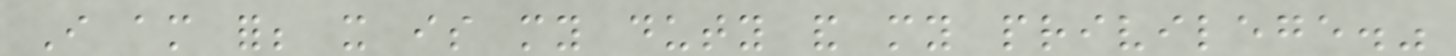I am for; it is my duty and my privilege."
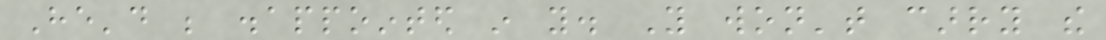He'd be disappointed in you. You won't carry the
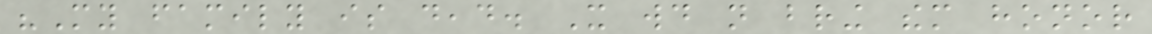"My family is dead. It would not bring them honor
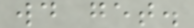would get.
